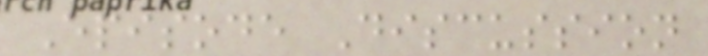Episode Discussion
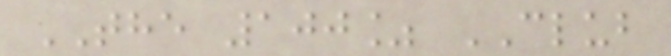THE 100% CLUB
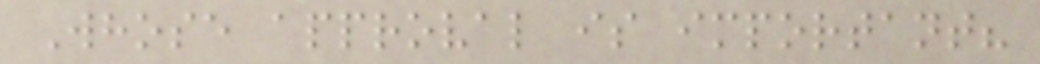Whose approval is important?
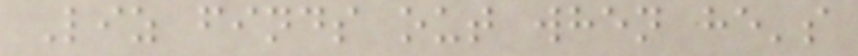Liz finds out when he's
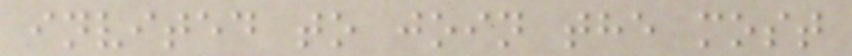invited to join the most
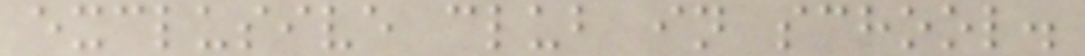exclusive club in school.
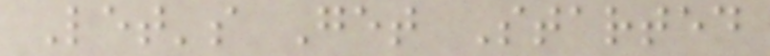Let's Get Started
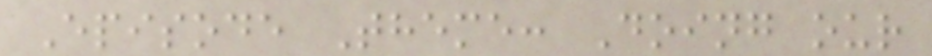Episode Theme: Doing our
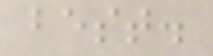best.
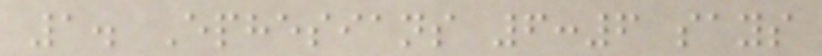1. Ephesians 6:6 says
